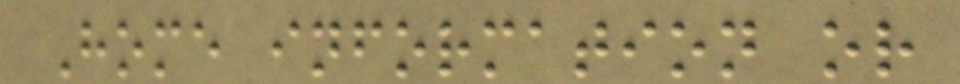Home information or
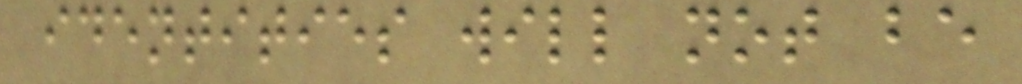identities will not be
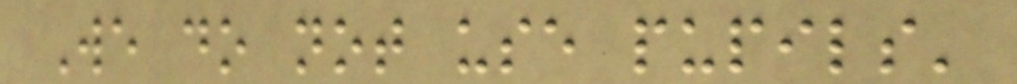We do not use pupils'
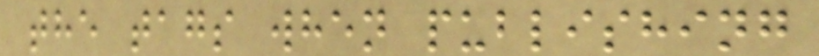the tags when publishing
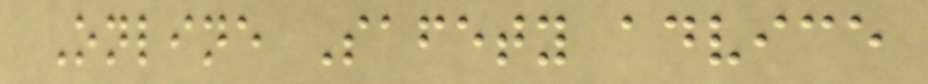Online Safety advice
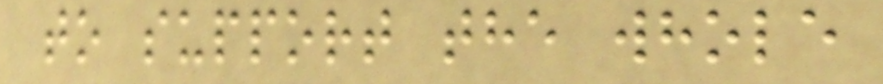to support the whole
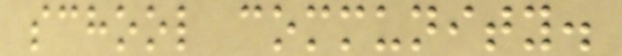school community.
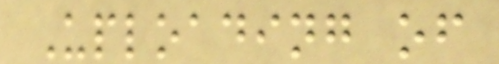Uploading of
